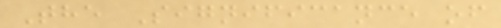The Significance of
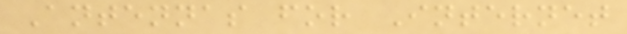Antennas for Internet
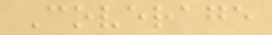Coverage
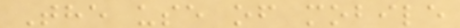The use of mobile
